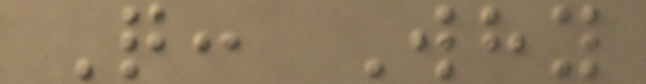Q: Why
